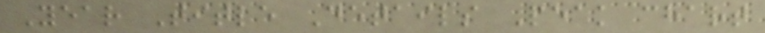Year Title Details Peak chart
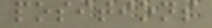positions
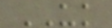UK
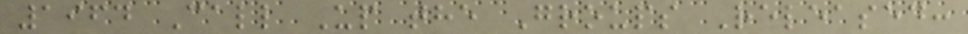1964 Call Up the Groups Released:
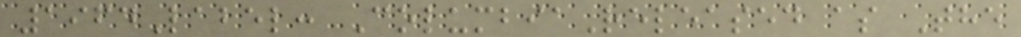1964Label: ColumbiaReleased as The
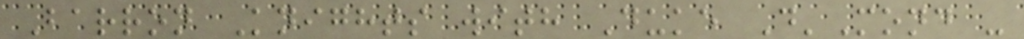Barron Knights with Duke D'Mond -
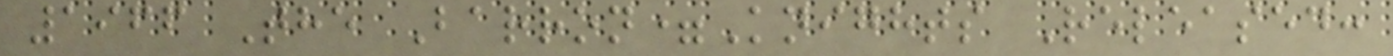1966 The Barron=Knights Released:
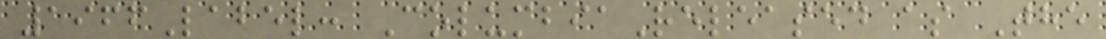1966Label: ColumbiaReleased as The
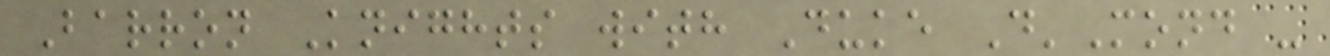Barron Knights with Duke D'Mond -
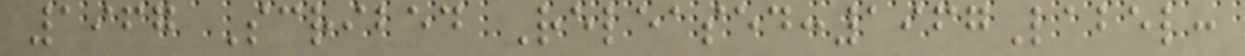1967 Scribed Released:1967Label:
